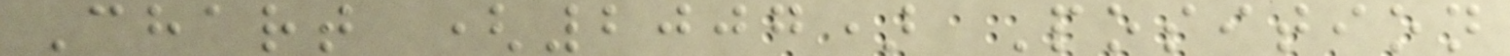Chart (2007) Position
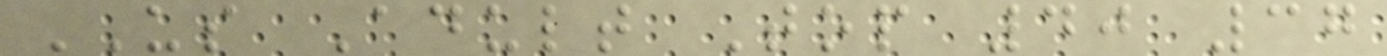US Adult Top 40 37
